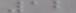12
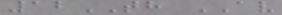12TH AV
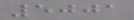5001
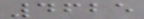4625
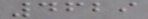4629
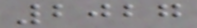2027
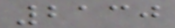2130
